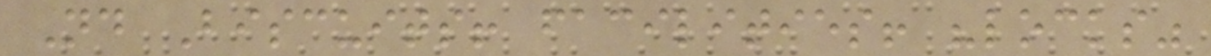Nd Biscuits! facilities! "locks"
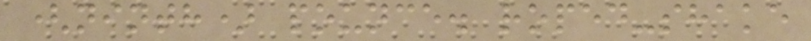(ninth) pounce. roped-shake
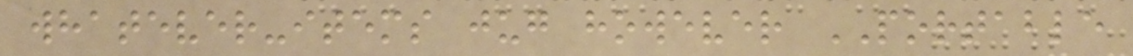whatever-items jug however PORTABLE
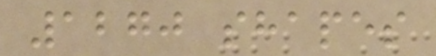1270 shapes
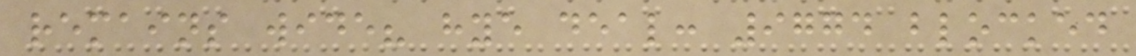remains wide? hye deal: 9774 blocked
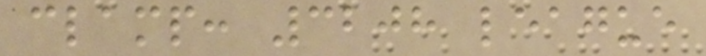clamp: 3208 league
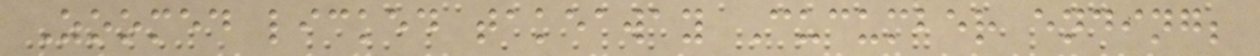Zoomed licked takeaway Cucumber ending;
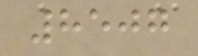8507
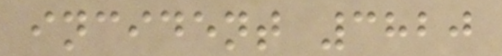incident 3820
